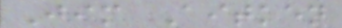Jim Aitken
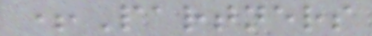+Partners
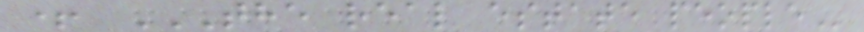+ THE REAL ESTATE PEOPLE
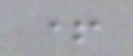+
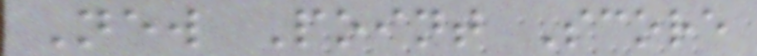New Point Score
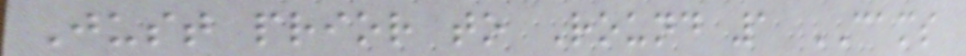Just prior to Round 1 CAMS
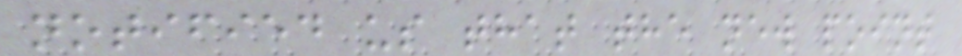notified us that the new point
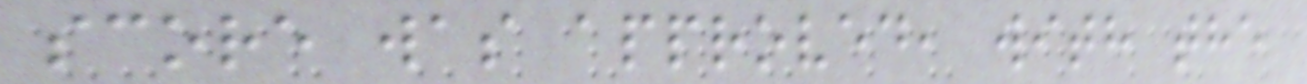score was approved, with the
